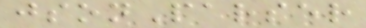jsonParser
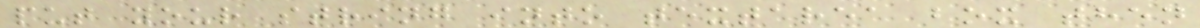put your string into textarea box then
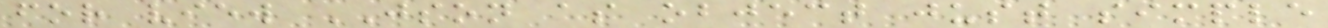for view JSON as object just simple
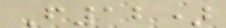F12)
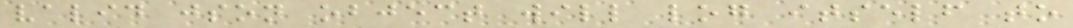valid json object will log itself to
